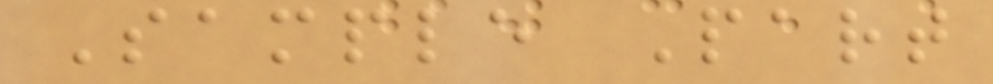Sample Part
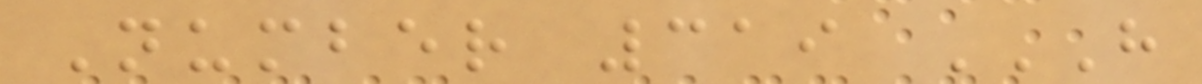Number 319 H
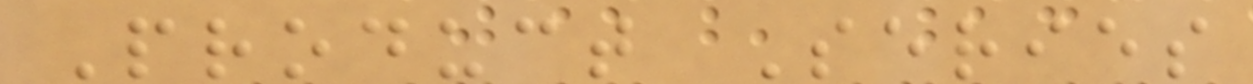Product Series
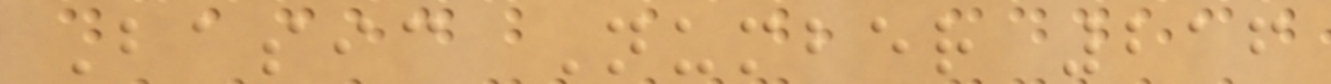Basic Number 216
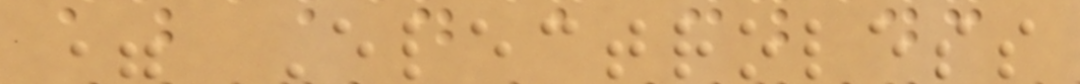= Electroless
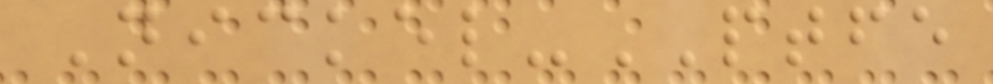Nickel-PTFE
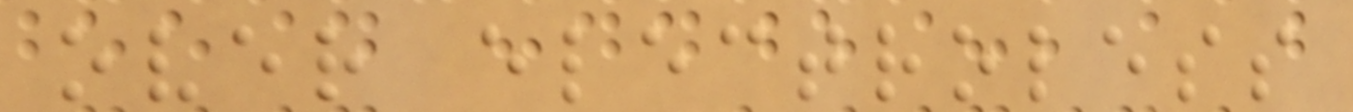over electroless
